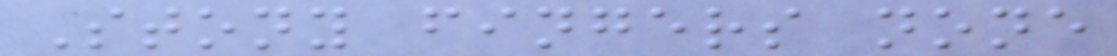Stony fingers none
